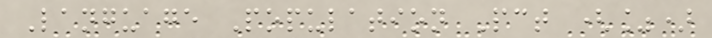Language Population Pct (%)
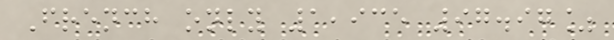French only 1,935 97.97%
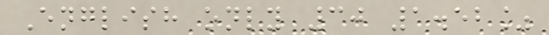English only 30 1.52%
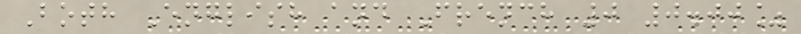Both English and French 0 0.00%
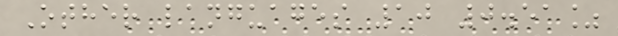Other languages 10 0.51%
